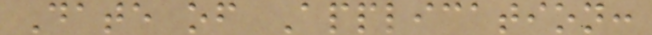Date of Application:
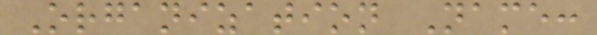Organization Name:
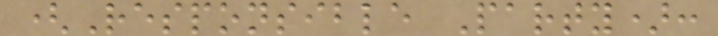(Responsible Party):
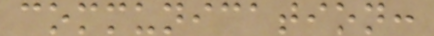communication:
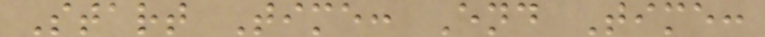Start Time: End Time:
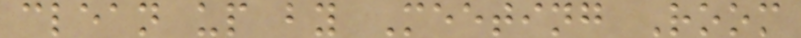clean up by Meeting Room
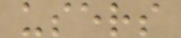users
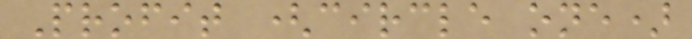Profit (circle one)
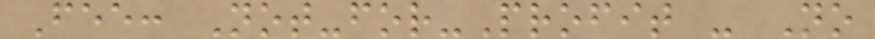Fee: Not-for-Profit - No
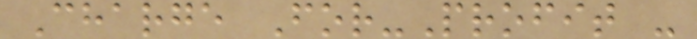Charge For-Profit -
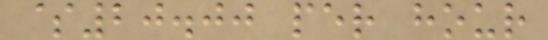$20.00 per hour
